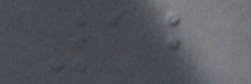12
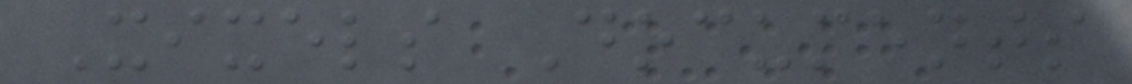Xixels Documents
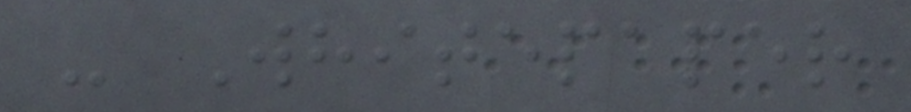- Whitepaper
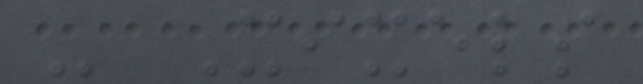- Xixels
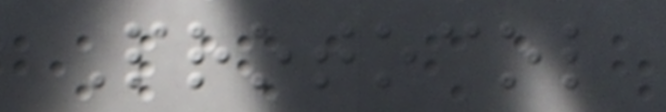Protocol
